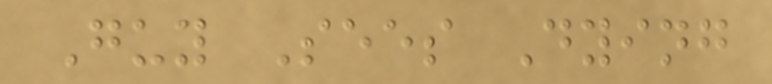Guy Sees Dying
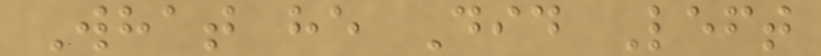What he Did Left
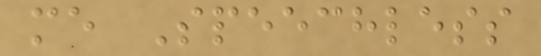me Speechless
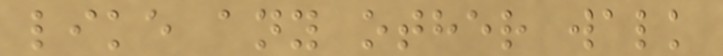like any other walk
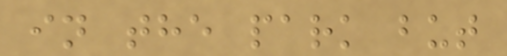in the park but
